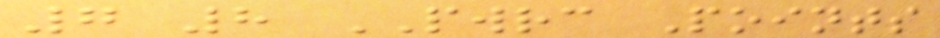7 8 PWRC Points
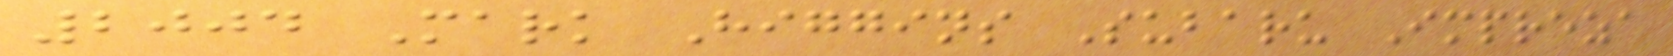2004 Mark Higgins Subaru Impreza
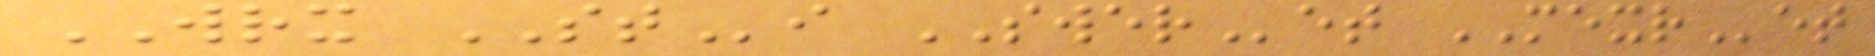WRX STi SWERet MEXRet
